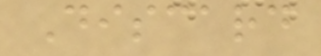Discard
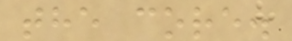the core.
